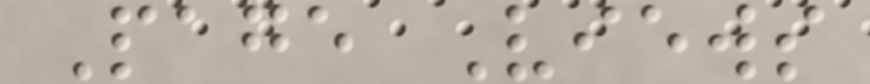Page Views
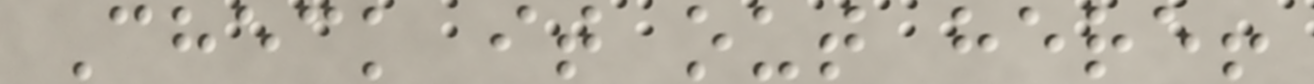Check it out here!
